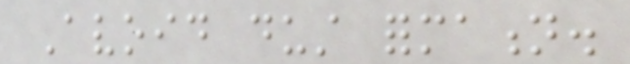Avoid dust formation.
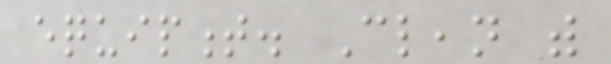equipment. Clean with
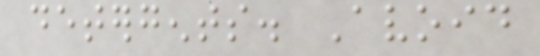detergents. Avoid
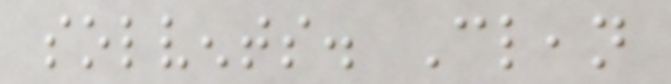solvents. Clean
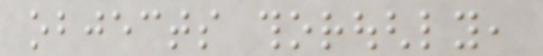objects thoroughly,
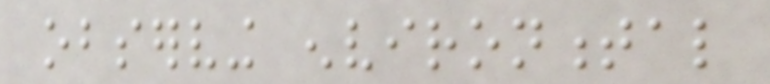observing environmental
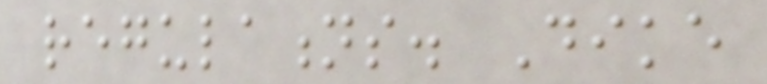regulations. Dike
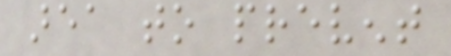area to prevent
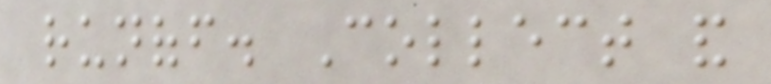runoff. Collect and
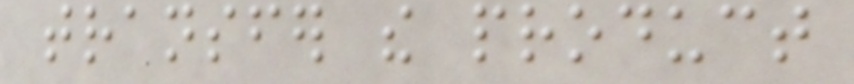transfer the product
